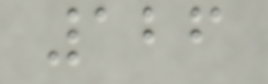126
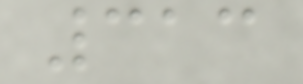313
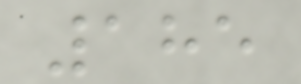185
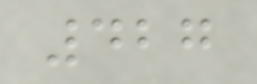427
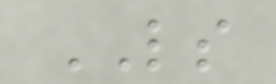LS
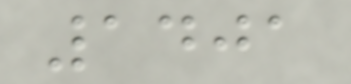1401
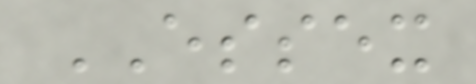ESSEX
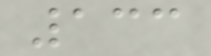133
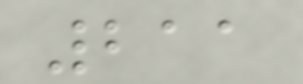211
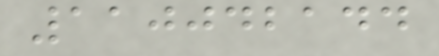110042144
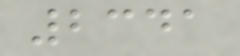2341
